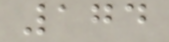174
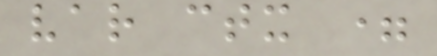var ctx =
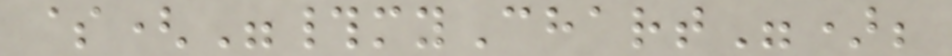$("#myChart");
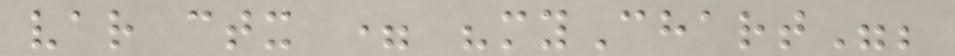var ctx = "myChart";
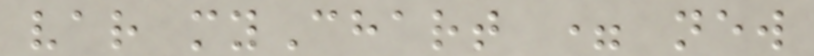var myChart = new
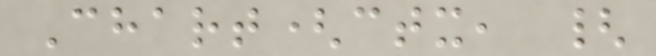Chart(ctx, {
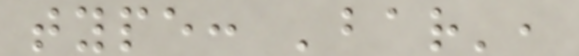type: 'bar',
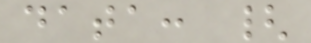data: {
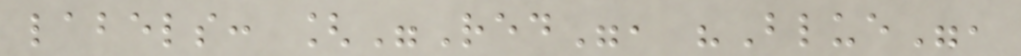labels: ["Red", "Blue",
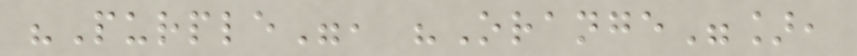"Purple", "Orange"],
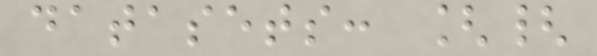datasets: [{
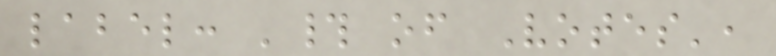label: '# of Votes',
